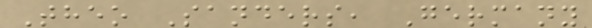Theo Sanders, Germany
